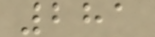281
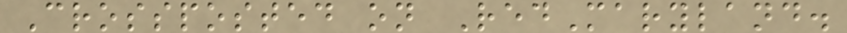Crossposted on RedMaryland.
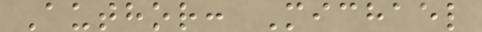Author: Michael
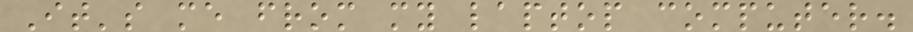It's me from my laptop computer.
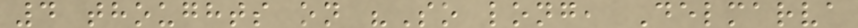4 thoughts on "So long, Delmarva
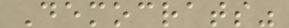Democrats"
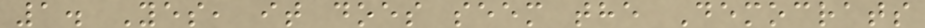1. Yes, it does seem the Democrats
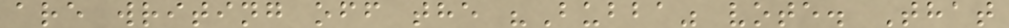are writing off the "Bubba" vote. That
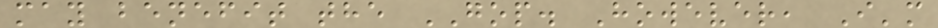may benefit the GOP. However, I'm
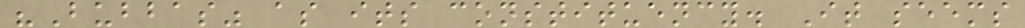"Bubbas" as its constituency. It seems
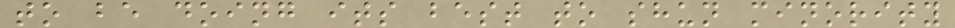to be doing its best to shun minority
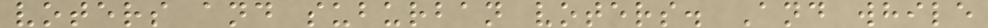voters and suburban voters. And while
